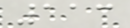113
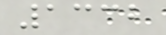1332
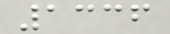1336
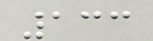133
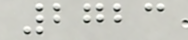2723
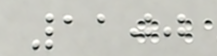1100
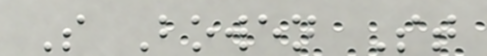S Bowen St
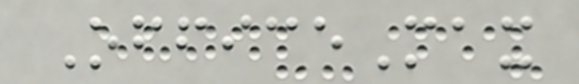OfficeMax
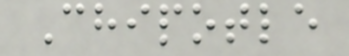Chipotle
